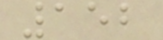152
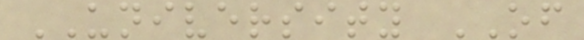UNIVERSITY OF
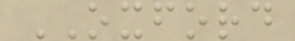OXFORD
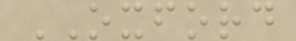OXFORD
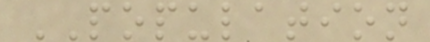POPULATION
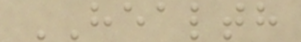HEALTH
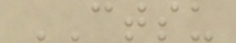CTSU
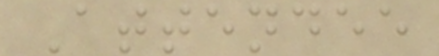Attendee
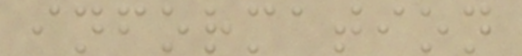information
